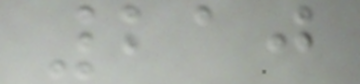210
